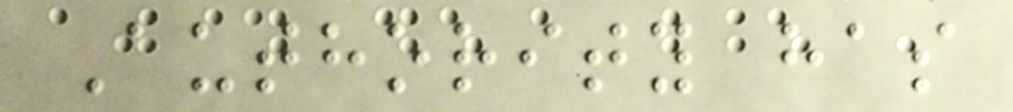Authority has
